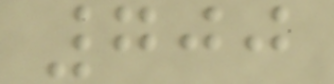700
